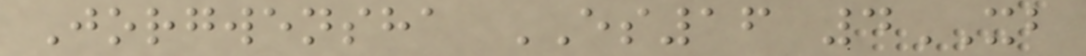Jorgwensha ES16 4XB
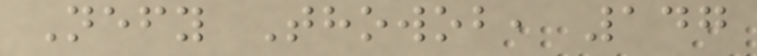Nefy Thowob, 147
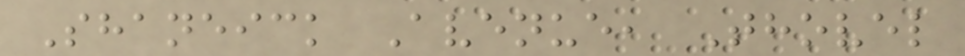Shaneick Avenue, Thovel
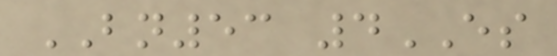BN53 4ES
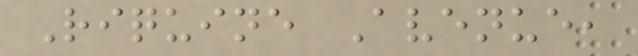Riquine Avenue,
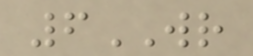6WR
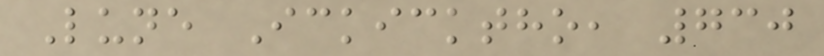Lune Ickicktho, 730
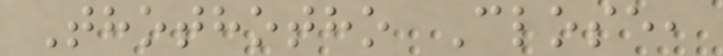Thothotho Close,
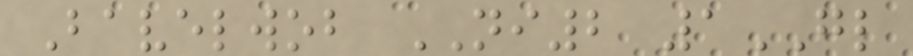Bavelwob NI2 1GL
